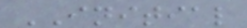INITIAL
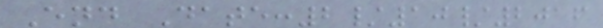End Date:2/10/2016
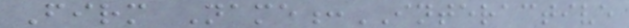Firm Name:INTERACTIVE
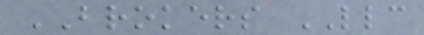BROKERS LLC
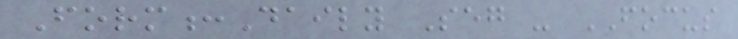Form:Daily Seg - FOCUS
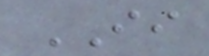II
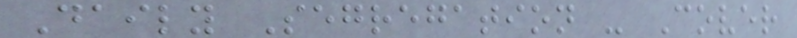Daily Segregation - Cover
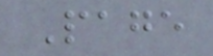Page
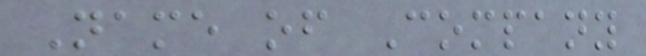Name of Company
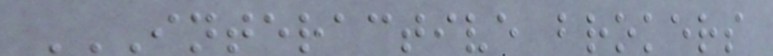INTERACTIVE BROKERS
